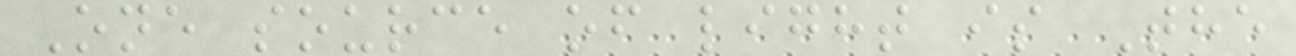One source of light is The
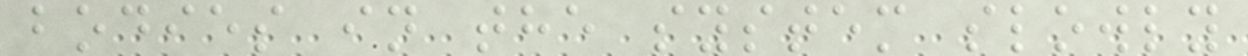bodies in the system slowly
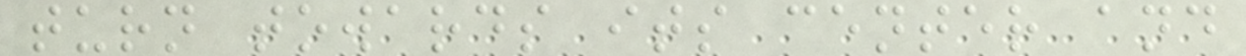turn towards its center and
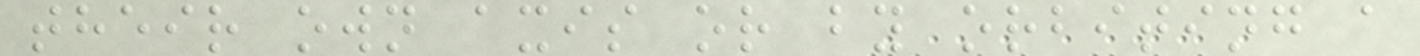their own axis or by orbiting a
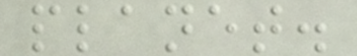planet.
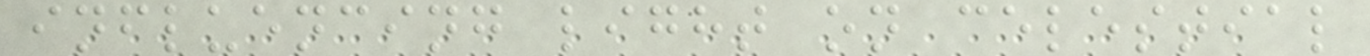influencing light on celestial
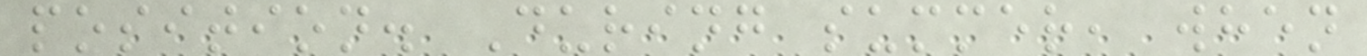position. During summer, when
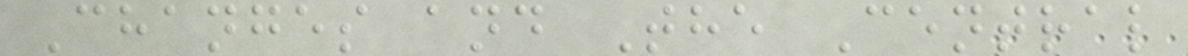Changes and The Central
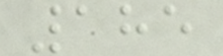185
